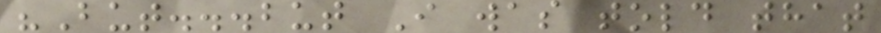"But...but I was told that
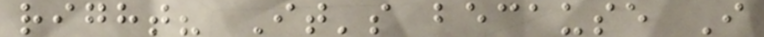right? It's because I
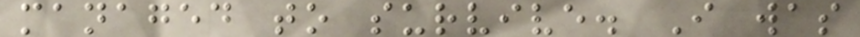managed to survive. I was
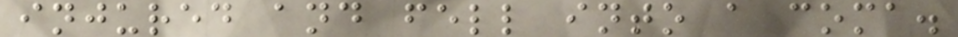injured and fell into a coma.
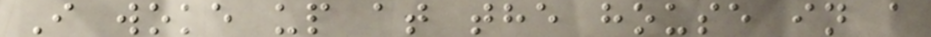I woke up at the house in a
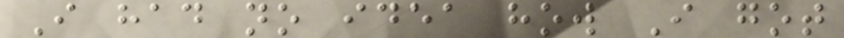I had no idea how I got
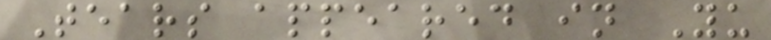Tears appeared in Yu
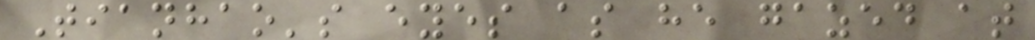Tianhao's eyes as he gazed at
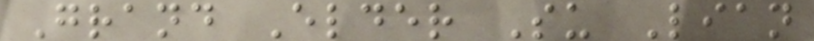Grand Elder Su Lian
